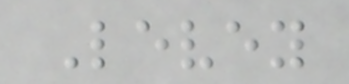Levey
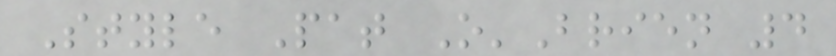Style Pat O'Brien 4
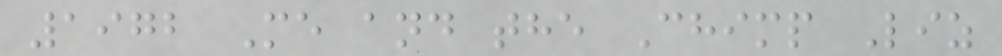1972 Me and the Chimp Liz
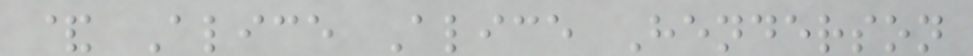& Alice Alice Henderson
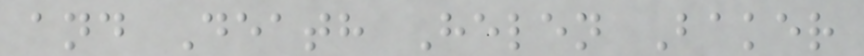and Death Helen Baker
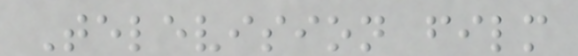Television film
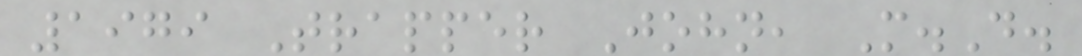1979 Trapper John, M.D.
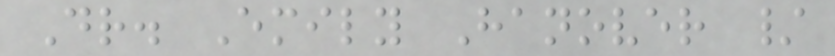Dr. Emily Hanover /
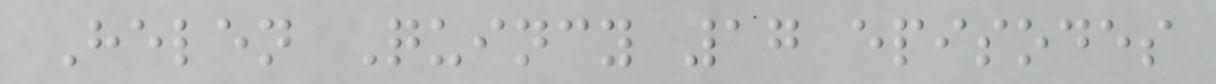Helen Quincy 17 episodes
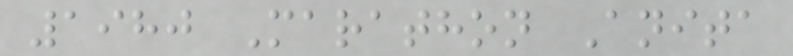1980 Marathon Anita
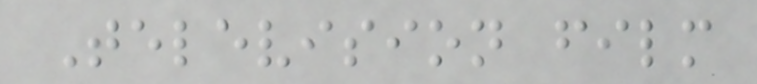Television film
